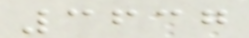3637
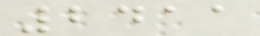2411
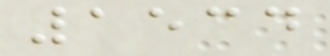1534
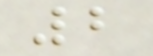2
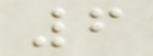6
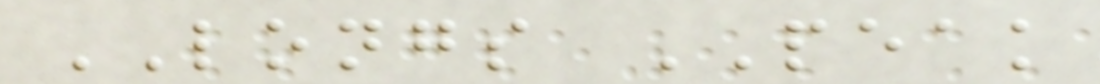LONGS PEAK
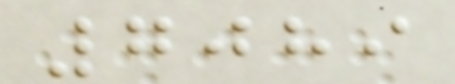7089
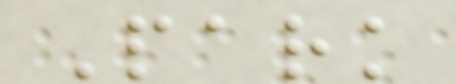Park
